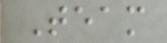Team
